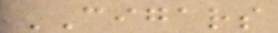CIGARS
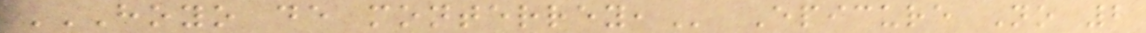HOYO DE MONTERREY, Epicure No 2
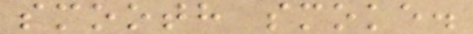smooth smoke.
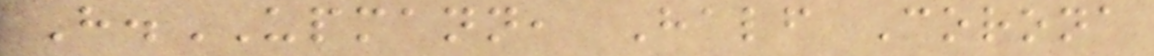H.UPMANN, Half Corona
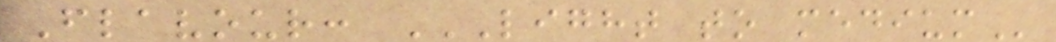Flavour: LIGHT TO MEDIUM
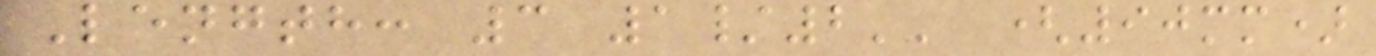Length: 3 1/2'' (90mm)
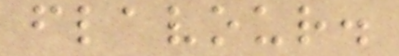flavour.
